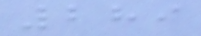289
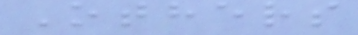Others
